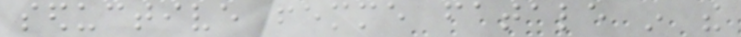seductive femme fatale in the
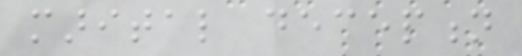marital deception
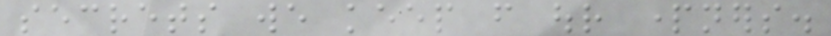secrets we keep from our partners.
